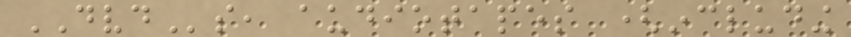DVDs, audiotapes (including
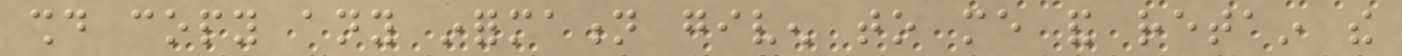should copy any information given to me and retain the
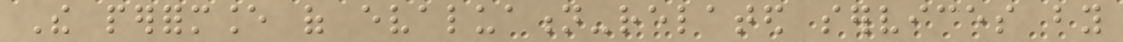The performance of evaluation-related services by
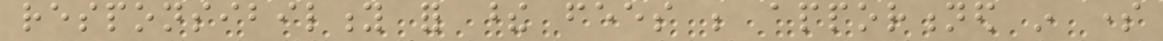responsibility for these fees be apportioned in some
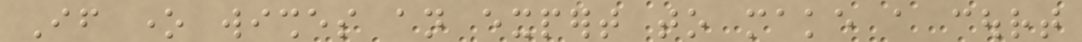If one wishes an expert to make a court
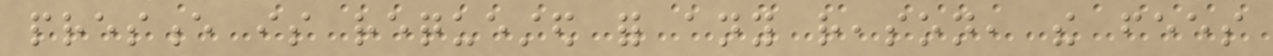presence is requested for any reason, the fees
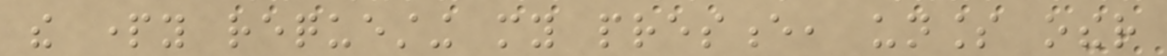the party requesting my presence, unless other
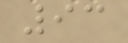93
